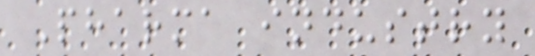Pharma industry
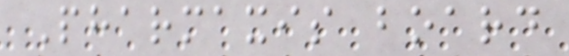Pharmaxis board
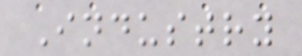Industry
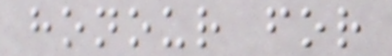honour for
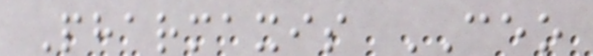Pharmaxis CEO
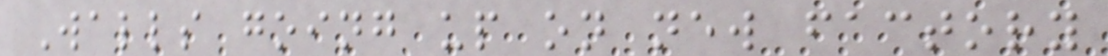Walls going up on new factory
